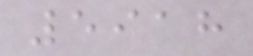5918
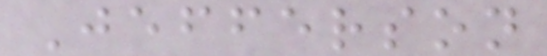Jefferson
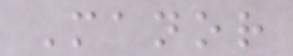Manor
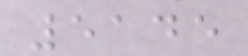5145
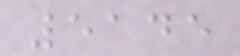5145
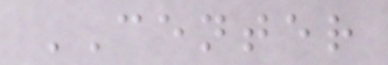CENTER
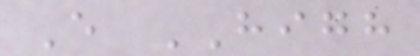E HIGH
